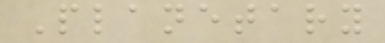Planetary
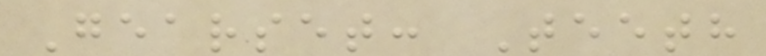Gearset: Teeth
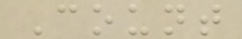Count
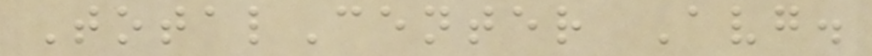TotalCenter Avg.
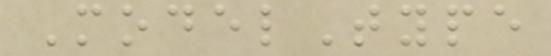ModelType
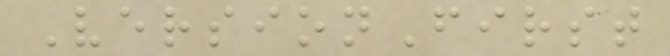VersionFirst
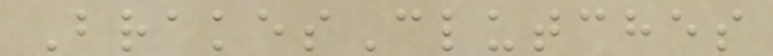BrakesClutches
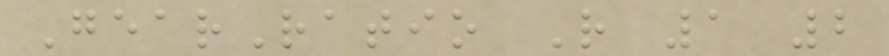GearRatio R 1 2
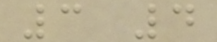3 4
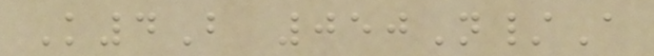K4B 050N/A
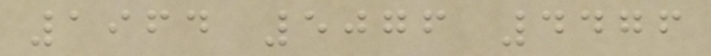1964 5076 4476
